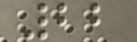22
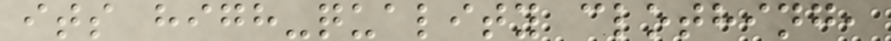its high-quality clothing,
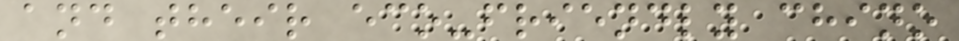and their eco-friendly chino
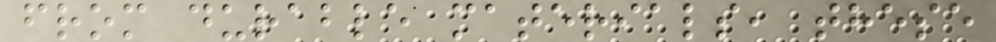from durable materials, these
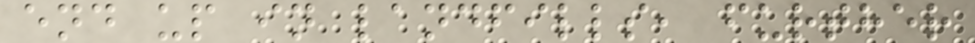end up in landfills, further
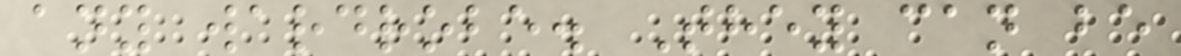any wardrobe. They can be
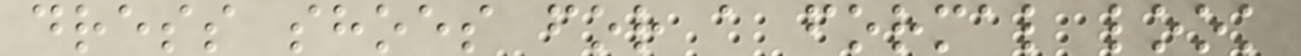dress shoes for a formal look
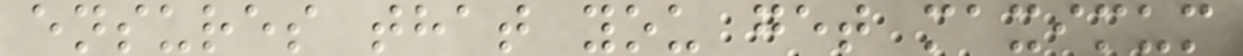ensures that you get maximum
